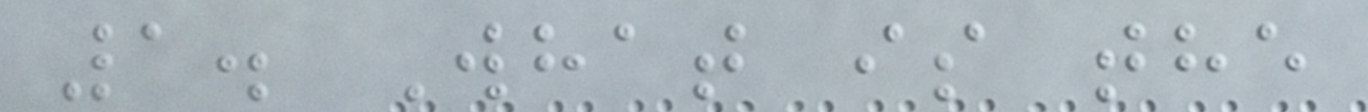1. What is the
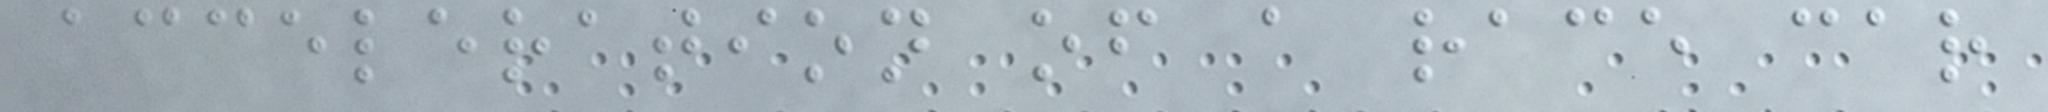acceleration of a race car
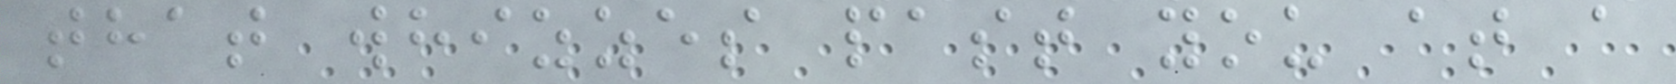that whizzes past you at a
